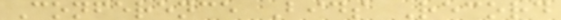Conference Bids Record
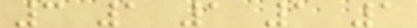3 1 1 1 1
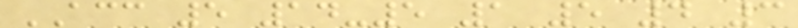ACC 5 14-5 1 5 4 3
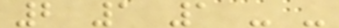2 1 1 - -
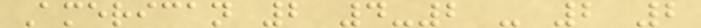American 2 4-2 - 2 2
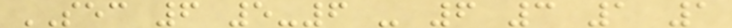SEC 6 5-6 - 6 3 1 1
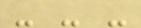- - -
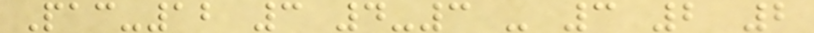Pac-12 3 4-3 - 3 2 2
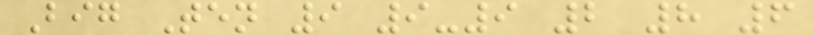Big Ten 9 9-9 2 8 6
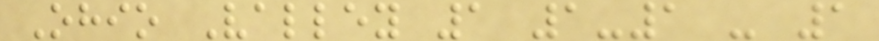Ohio Valley 1 1-1 - 1
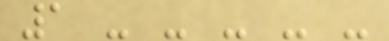1 - - - - -
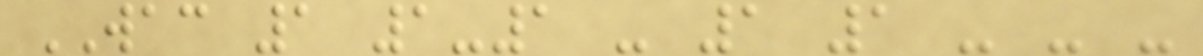WAC 1 1-1 - 1 1 - - -
